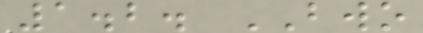1.2. BWO
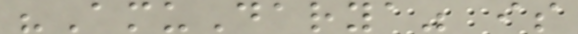"AmuDarya" is
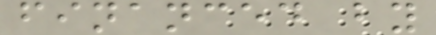financed by
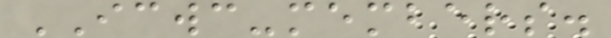ICWC-members.
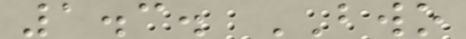1.3. BWO
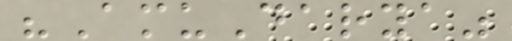"AmuDarya"
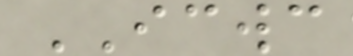ICWC
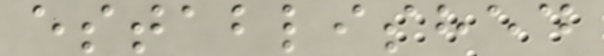established
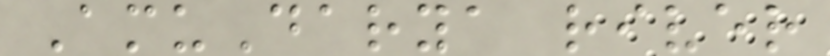AmuDarya river
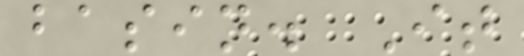basin. It
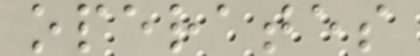operates
